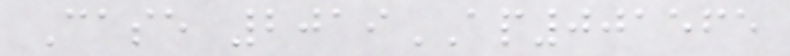Case 2019AP001565
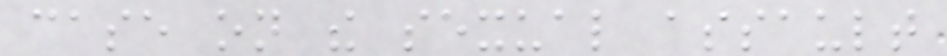case on the sexual assault
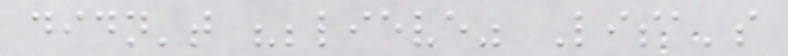didn't "believe" Lisa's
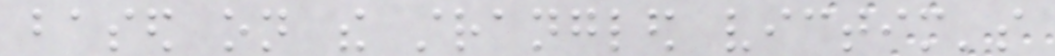based on the strangled victim's
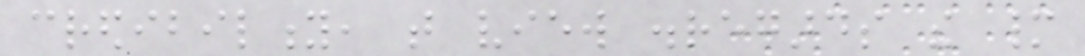credibility, that view disregards the many
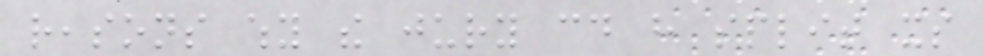reasons why the jury could have split its
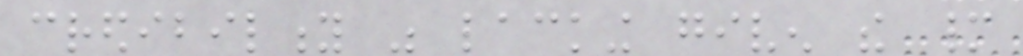credibility was lacking given the many
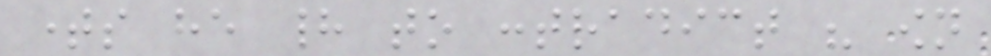times he had to contradict his own
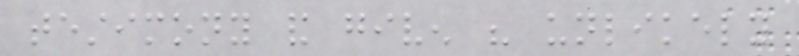testimony and given his unlikely
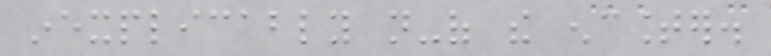inexplicably not-of the encounter.
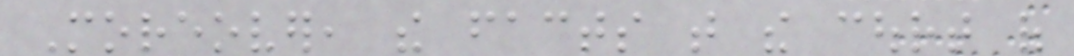Moreover, the facts that the court of
